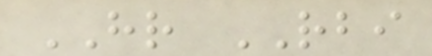HR RBI
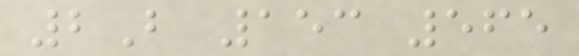2B 153 565
